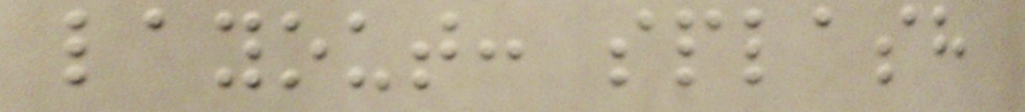layout: splash
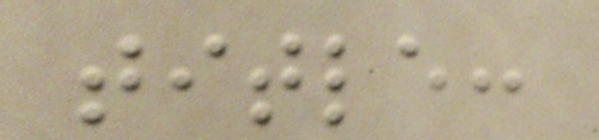title:
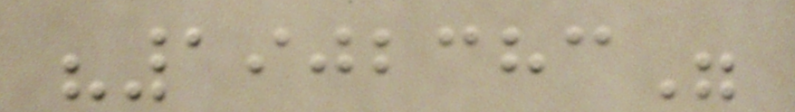"1902383"
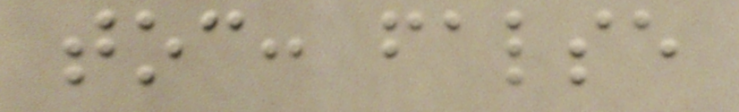toc: false
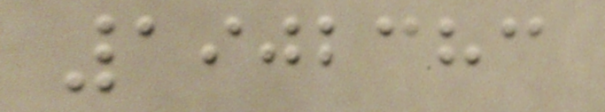1902383
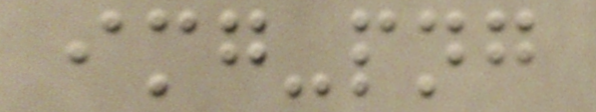img-png
